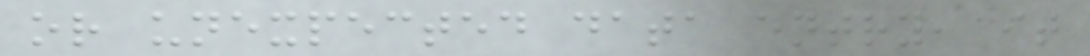or unexpected data entry, it
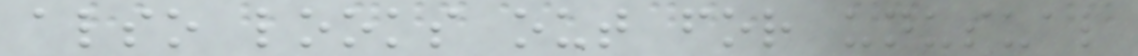also looks out for unusual
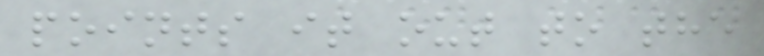points it out to the
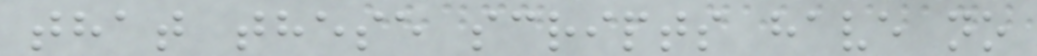that these scripts have no
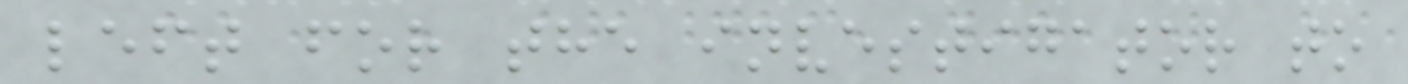left for the investigator to
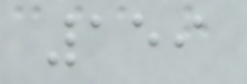159
